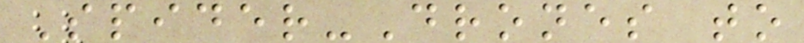Spider-Drones to
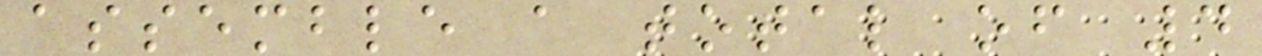assemble a total of 4
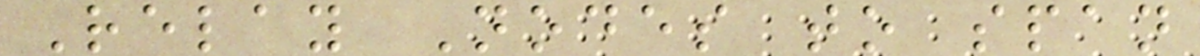Relay Nodes to span
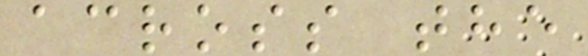across the
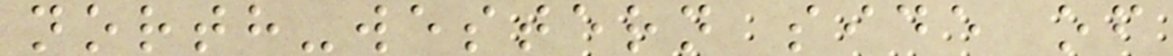north-western side of
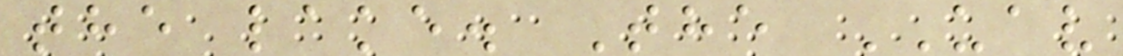the lake. The UAV
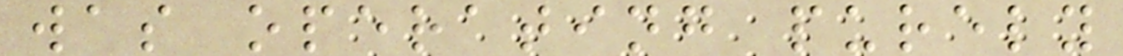was operating purely
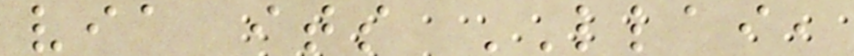via its LLAI,
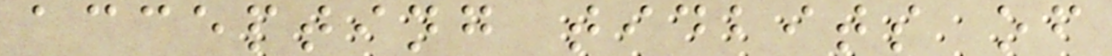accepting tidbits of
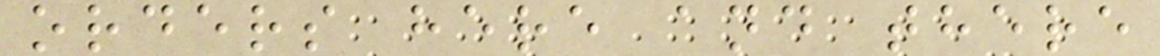orders here and there
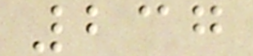237
